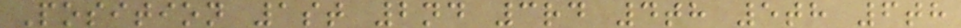Position 1st 2nd 3rd 4th 5th 6th
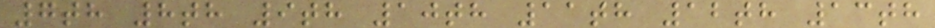7th 8th 9th 10th 11th 12th 13th
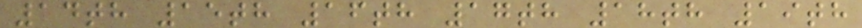14th 15th 16th 17th 18th 19th
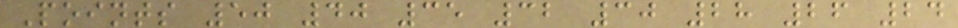Points 50 40 35 32 30 28 26 24
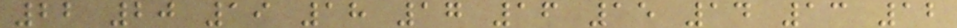22 20 19 18 17 16 15 14 13 12
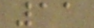11
